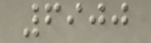6900
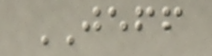JEFF
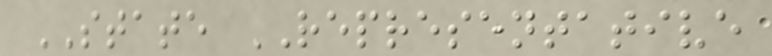STATE REPRESENTATIVE
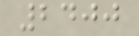2400
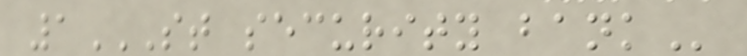1ST SECURITY BANK
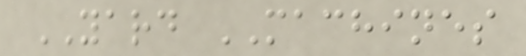YARD MACHINES
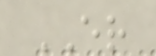ER
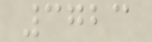3723
